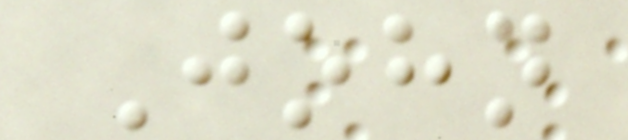John
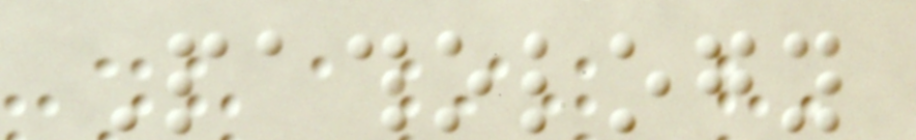Pathology
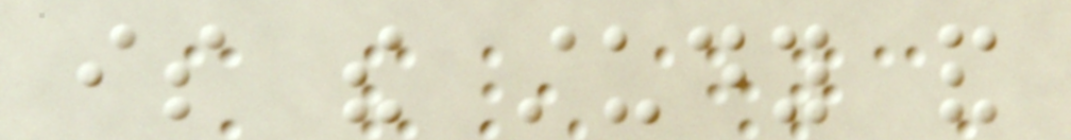is the study and
